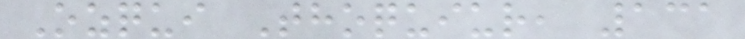Ozqui Thoquiur, 131
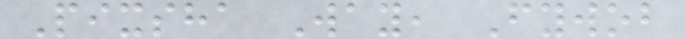Pixsha Way, Fywob
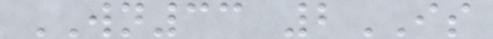WN33 2IS
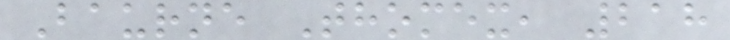Baurne Thomex, 218
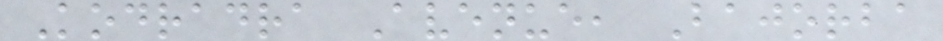Kodradra Avenue, Bajorba
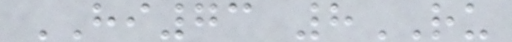HI73 8RU
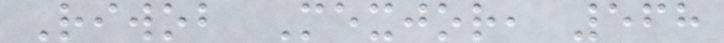Riwob Mexjor, 568
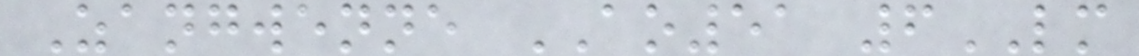Zangwenne AO51 6LM
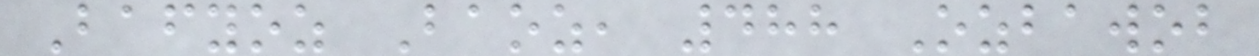Bafyoz Baoz, 488 Ozbawob
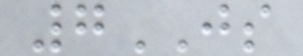7JS
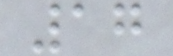17
